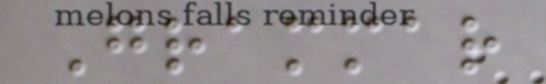Grammar
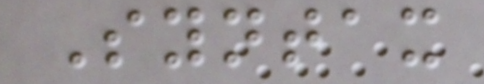Syntax
